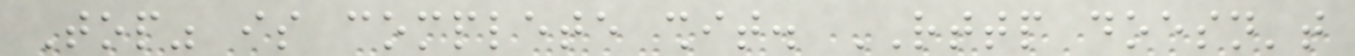Top" is complete shit. RTTP doesn't
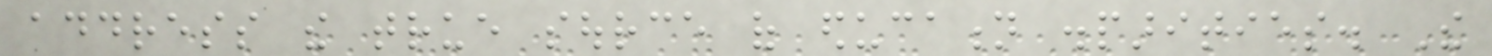address the true source of education disparities. The
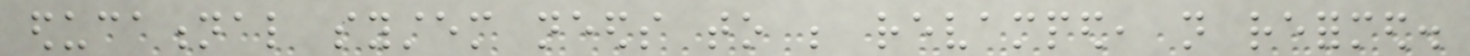educational system needs to be revamped, not reformed.
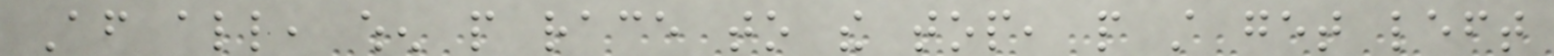After all, when people race to the top, people still get left
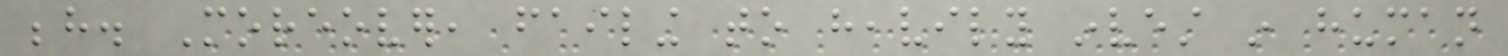behind. Moreover, failing to heavily invest in human
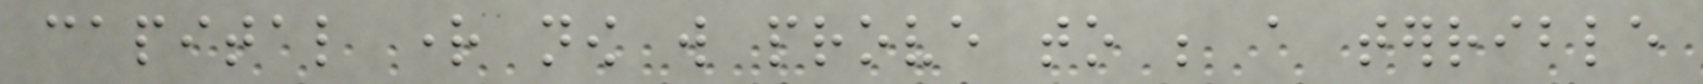capital right now will prove to be a terrible
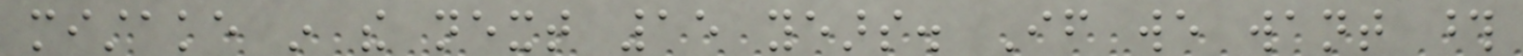mistake in the next 15 years. If we want those
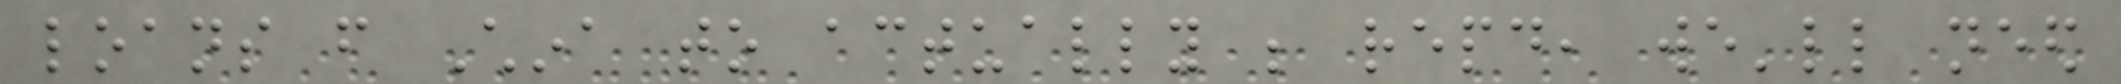loans from China to actually be repaid, we'll need
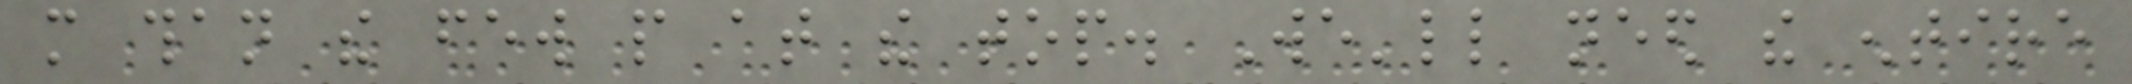more than the few people at the top. We'll need the entire
